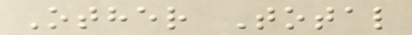Other Total
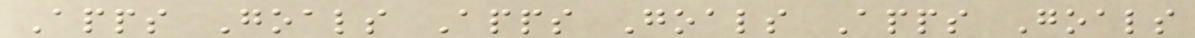Apps Goals Apps Goals Apps Goals
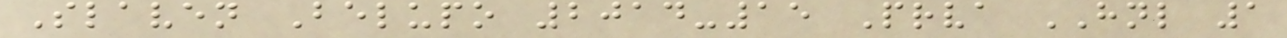Slaven Belupo 2014-15 Prva HNL 1
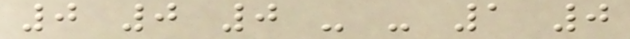0 0 0 - - 1 0
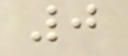0
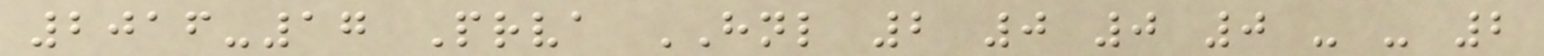2016-17 Prva HNL 2 0 0 0 - - 2
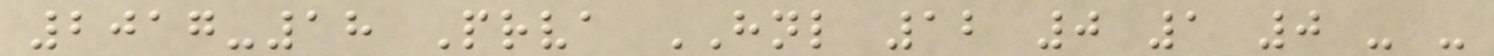2017-18 Prva HNL 12 0 1 0 - -
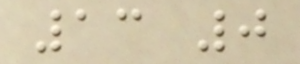13 0
